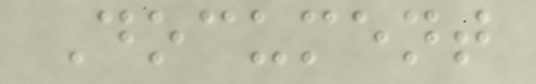Document
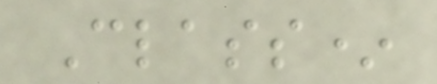Class*
